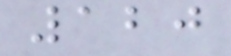120
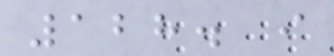128. i
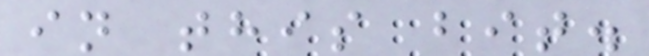in this bit.
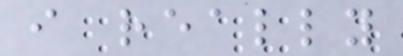i really
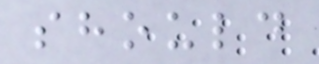should
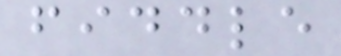fiddle
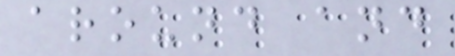around and
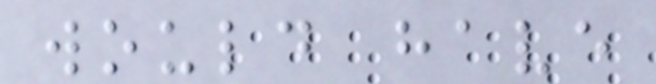would have
